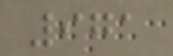971
